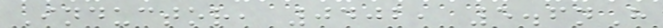Inductor, 0402, 5.6nH
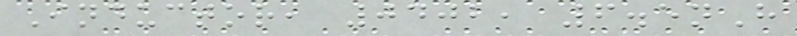Inductor, 0402, 6.5nH
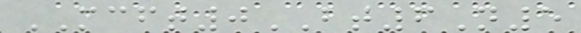MCFT0BT6N5
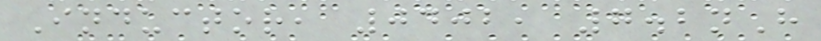Inductor, 0402, 7.2nH
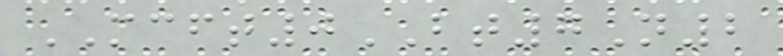MCFT0BT7N2
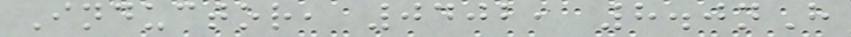Inductor, 0402, 8.0nH
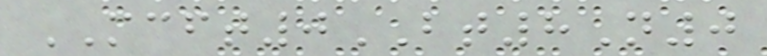MCFT0BT8N0
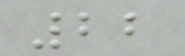22
